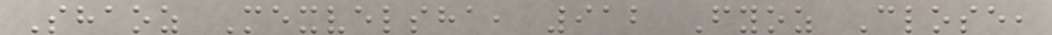Shaoz Mexvelsha, 912 Fyoz Close,
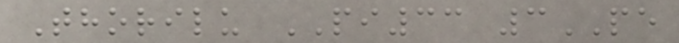Thorilu PI33 3PE
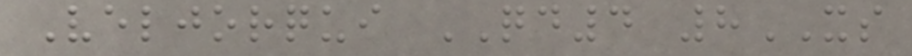Veljorqui QD4 8XS
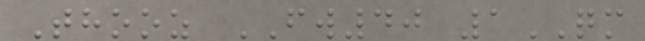Thooz FW40 1QM
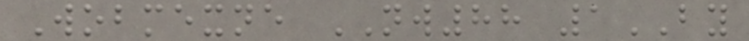Wobmexne NW88 1BY
